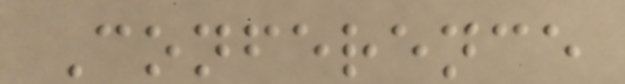Conference
